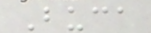Buca
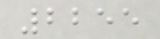2255
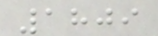1809
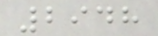2948
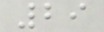29
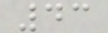43
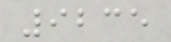9235
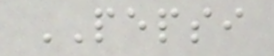PEPSI
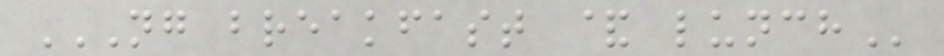NG BREAKFAST & LUNCH
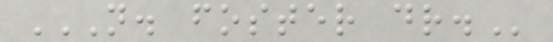N. FOSTER DR.
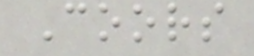Coors
